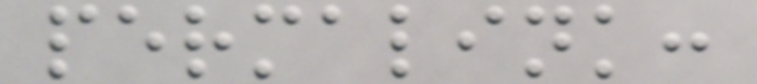permalink:
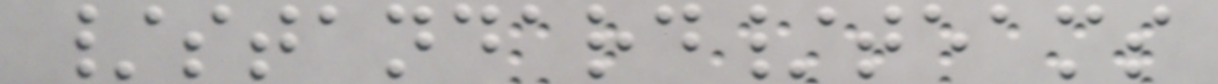/standard/teams
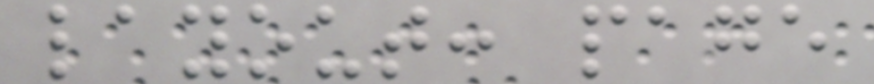layout: page
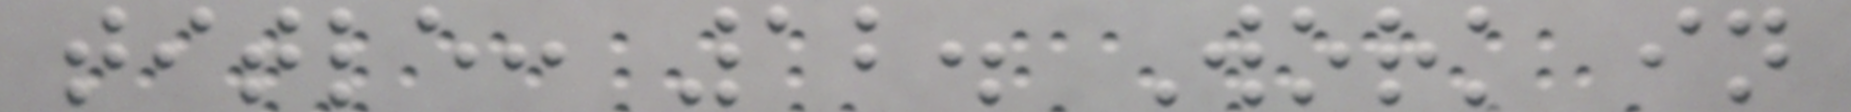title: 12. Work in
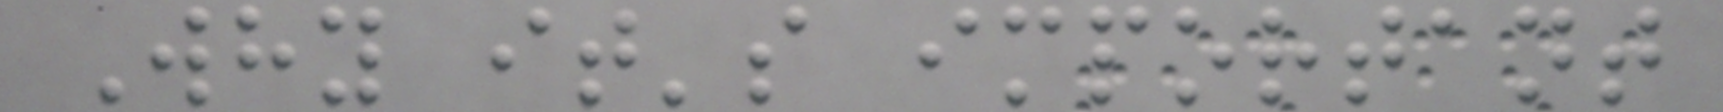Why it's important
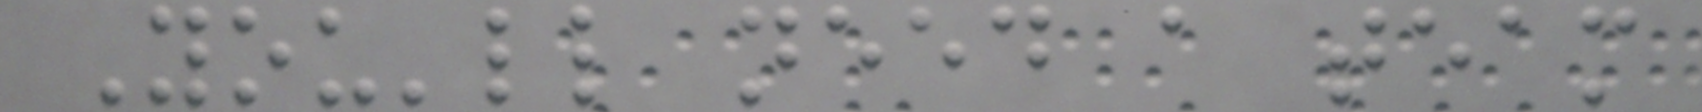You'll need a team
